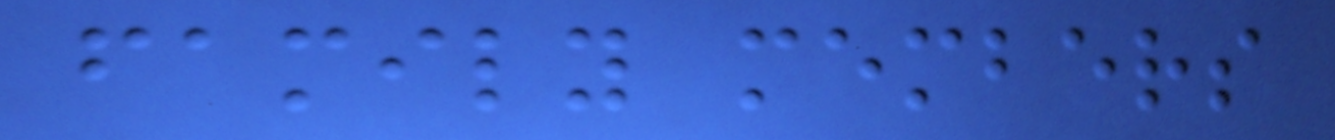family members
